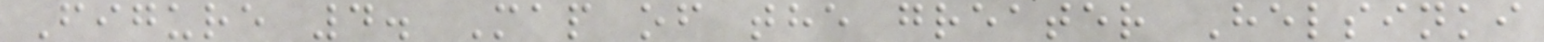Figure 4. Map of the greater Helsinki
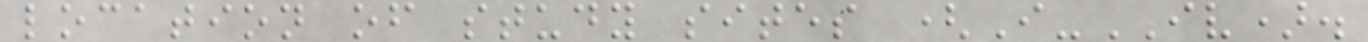location of study sites (I-IV).
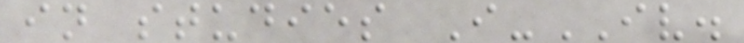in studies I-IV.
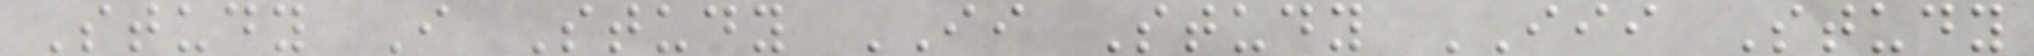Study I Study II Study III Study
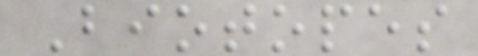Biotopes
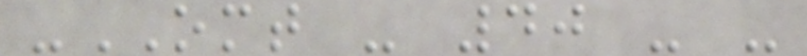-OMT - 40 - -
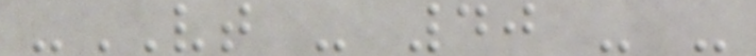-VT - 40 - -
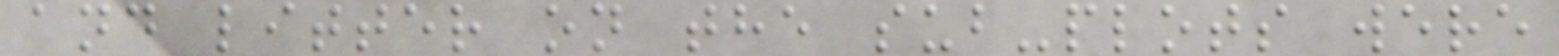and litter on the sub-plots were
